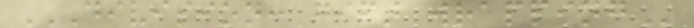DIVISION: GIFT WRAPPING
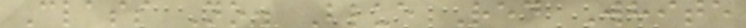Class No. Blue Red White
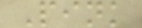Pink
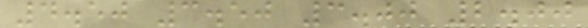4.50 3.50 3.00 2.00
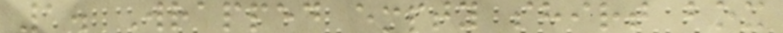1. Wrapped empty shirt box
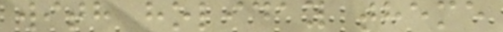with holiday theme
